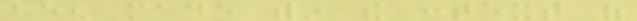been made within the context of
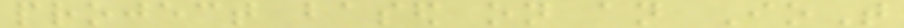project based on an IoT
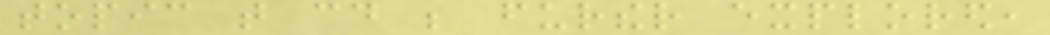topic that could be further explored,
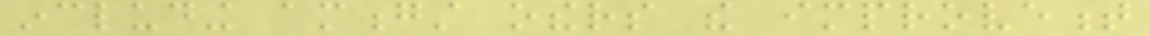including amongst others the improvement
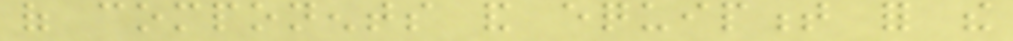of components and equipment for the
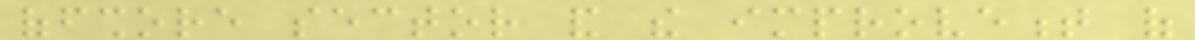offshore sector and the improvement of
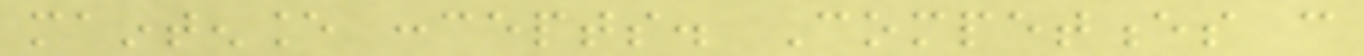maintenance concepts. Competences can
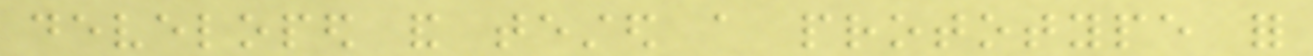developed and tested a prototype for
